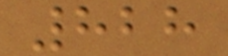828
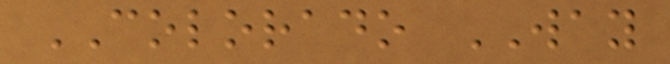COLORADO WAY
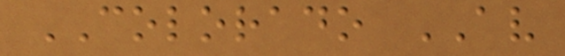COLORADO AV
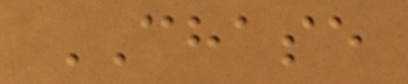CHASE
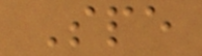Spe
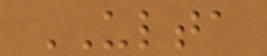ULTA
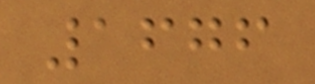1676
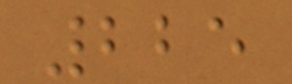225
